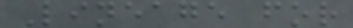Lineage for
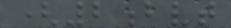(2bvt
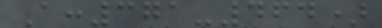A:371-464)
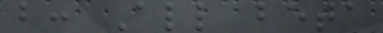b: All beta
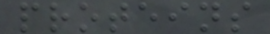proteins
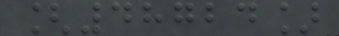[48724]
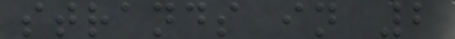strands in 2
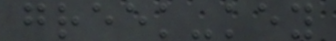greek-key
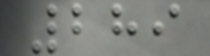289
